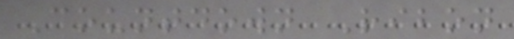Countdown Ribon
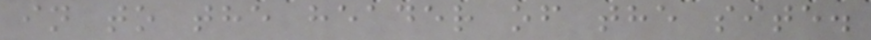in to the header of the site.
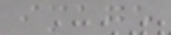image
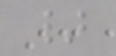}
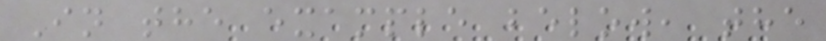In the example below, the
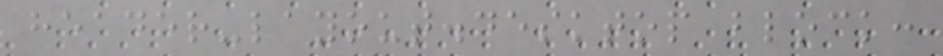header-layout.desktop block:
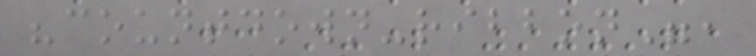"countdown-ribbon",
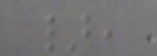},
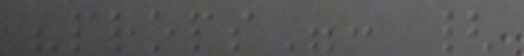"props": {
